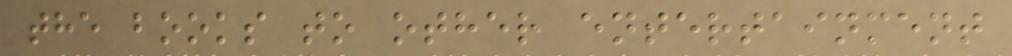the books to other entertainment
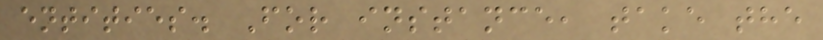entities. For instance, take the
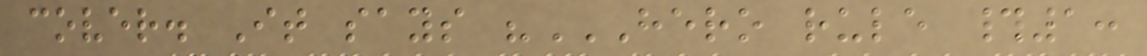cover. It says "HERO RULE #1:
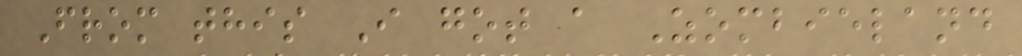From this I got a Zombieland
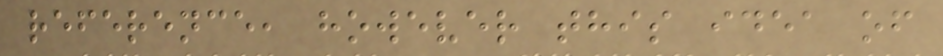reference, however this idea of
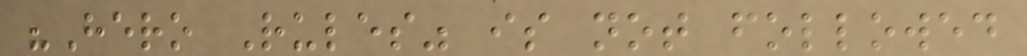"Hero Rules" is not followed
